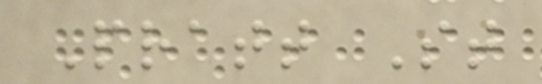Pratt St
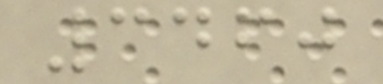3460
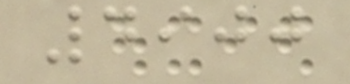4900
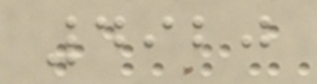4920
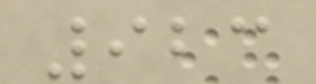923
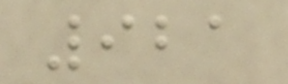921
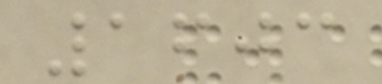1603
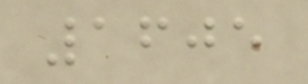1605
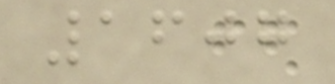1607
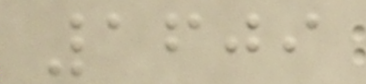1609
